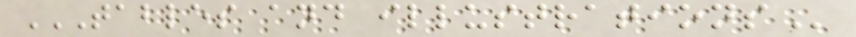TABLES AND ILLUSTRATIONS
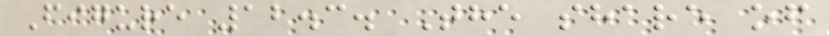Figure 12.3. The share of
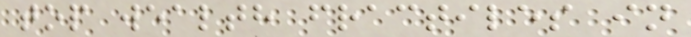top wealth fractiles in
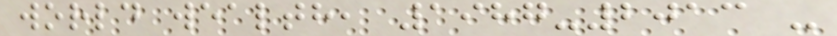world wealth, 1987-2013 -
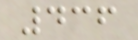436
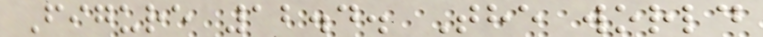Figure 12.4. The world
